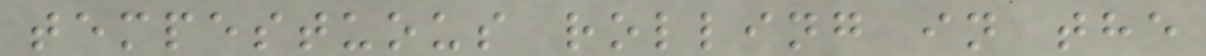tempestuous rolling in the
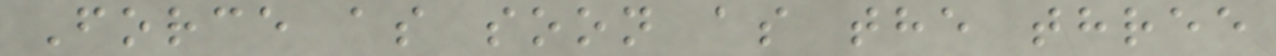Force as soon as the three
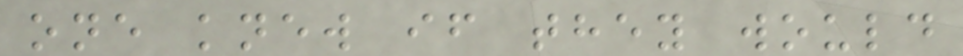one knew if they would
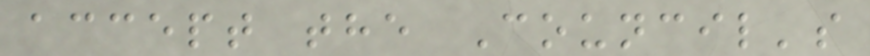accept the Council's
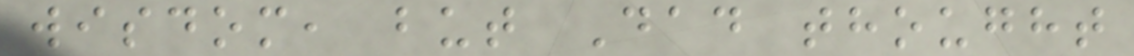wisdom, but Dad thought
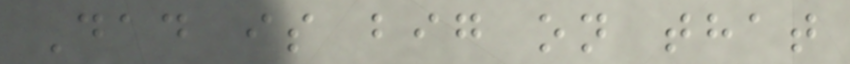Dad is big on that
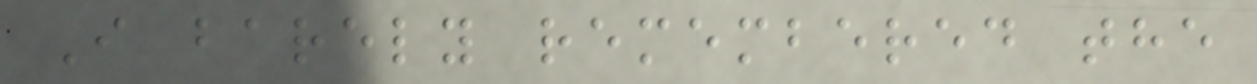I barely remembered the
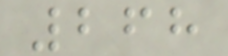268
